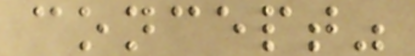concept"
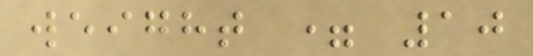weight = 10
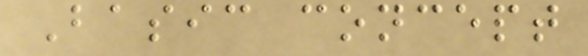Basic concept
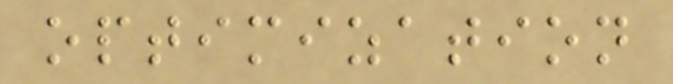optimization
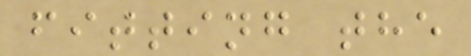fitting the
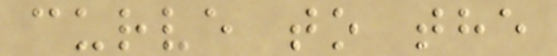curve to the
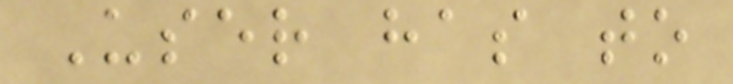User has to
